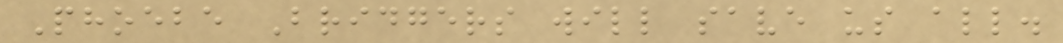Phoebe Bridgers will save us all.
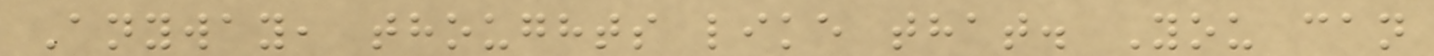Anyway, thoughts like that. You can
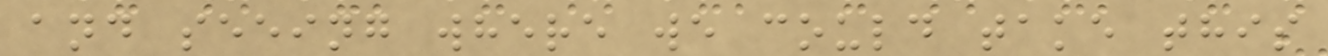and seeing where we could take this
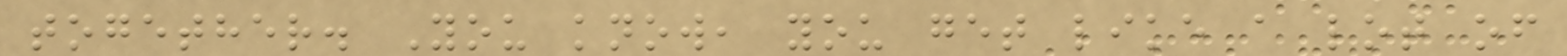together. You know, you get like a lot of
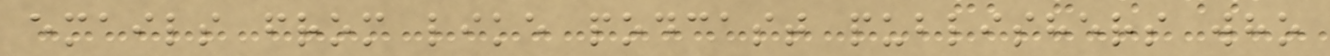emails from like podcast publishers who
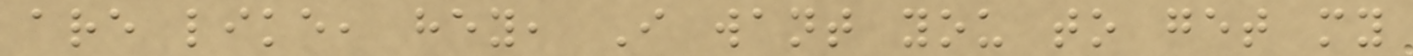are like, hey, I want you to get my
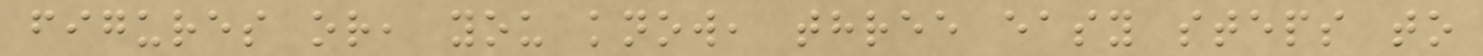figures or, you know, three easy steps to
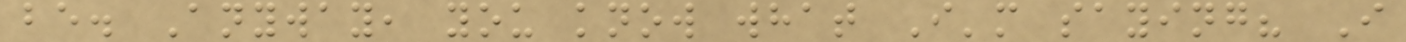be. Anyway, you know what I'm saying? I
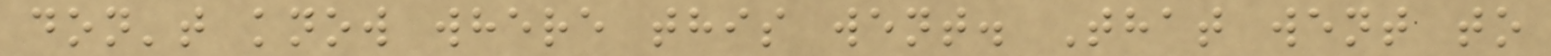don't know where this went. That went to
